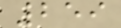259
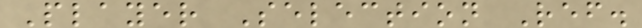Player Selection Ref.
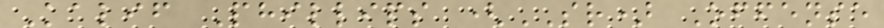Kalif Phillips (SR) Offense
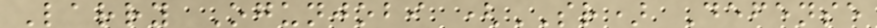Larry Ogunjobi (SR) Defense
